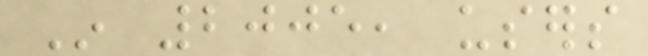In 2005, users
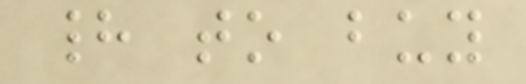had to buy
